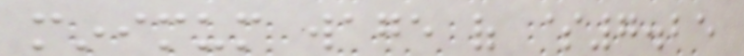minimum wage of $7.25
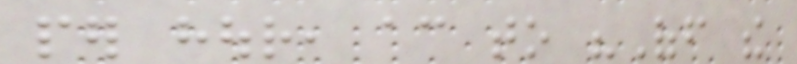per hour, according to "Off the
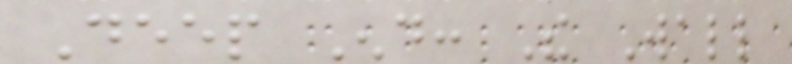Deep End: The Wall
